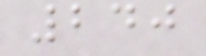240
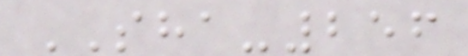SHA-256
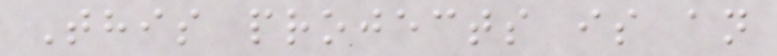This projects is an
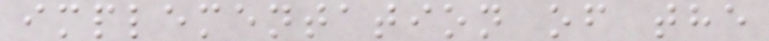implementation of the
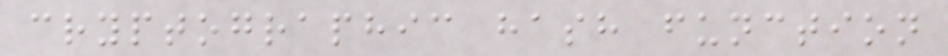cryptographic hash function
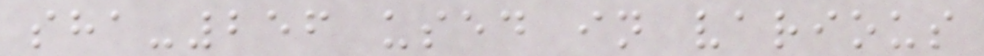sha-256 used in various
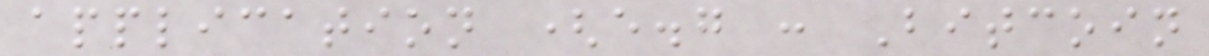application (e.g : Bitcoin
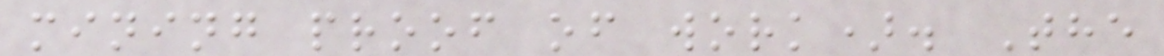mining proof of work). The
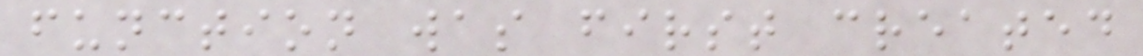function was first created
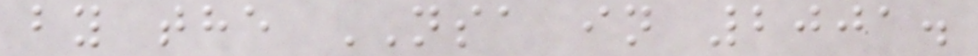by the NSA in 2001.
